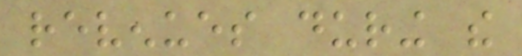revenues during the
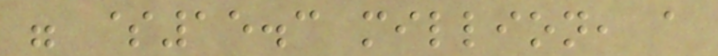were $15.3 million, a
